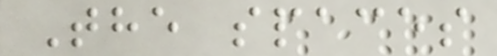The spaces
